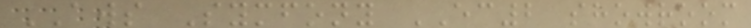AWS Symfony EC2 showroom
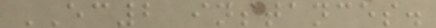EC2 instances.
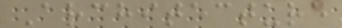Architecture
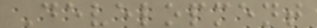Development
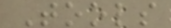Tools
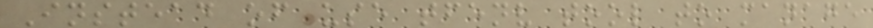Instead of use tfenv tool to manage
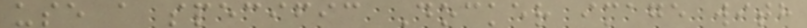use a specific Docker image with
